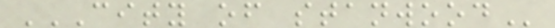CITY OF STANWOOD
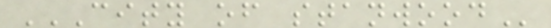CITY OF STANWOOD
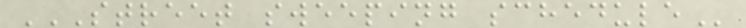STREET SWEEPING SCHEDULE
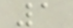1
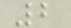2
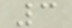3
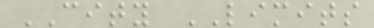CITY LIMITS
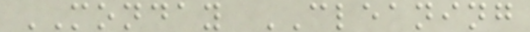MONDAY CLEANING
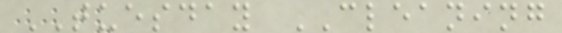TUESDAY CLEANING
